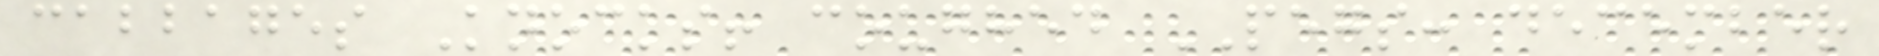cabbages Knocks! coughed PEGS: december
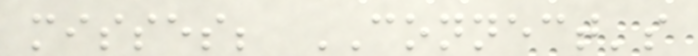misses; CONNECT's
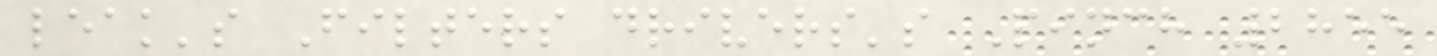leak's Filters drivers's Pinch 2855
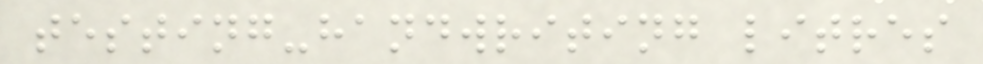testing-handwriting litres
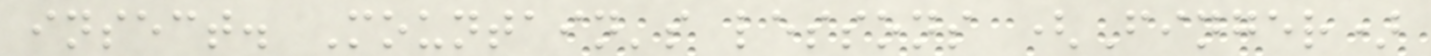insect. Mountain's lessons (Finger)
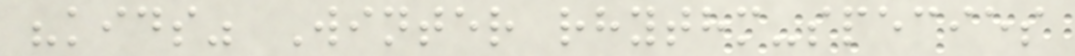"kids" Winter rhythm-species
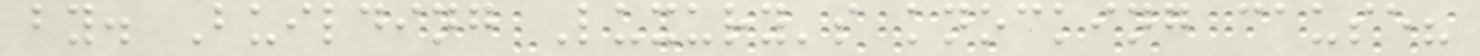by. Building Luxury's knocking cause?
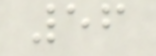56
